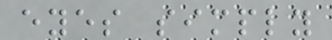eyes simply
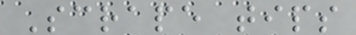Scrape tips
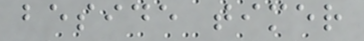beside timer
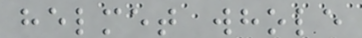helmet whole
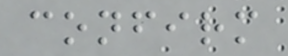confirm
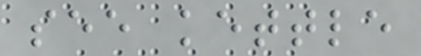see kettle
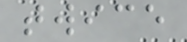twice
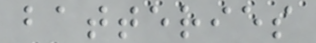batteries
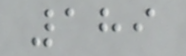189
